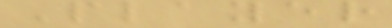Player
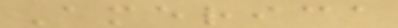America
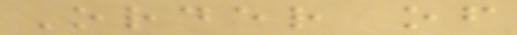Order of
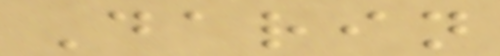Darin
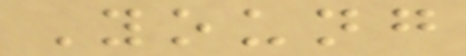Young
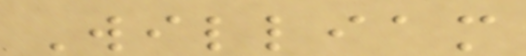William
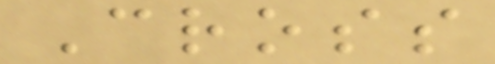Cross
